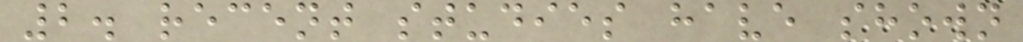2. recent studies have shown
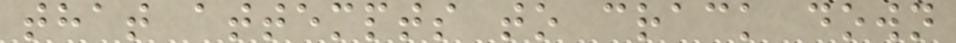that attempts to crack down
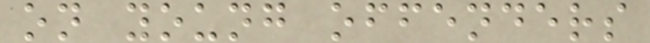on young offenders
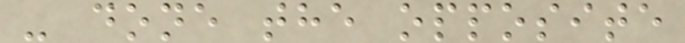- done the opposite
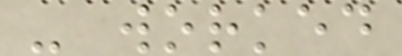- worked
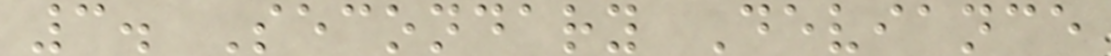3. Secondary Deviance
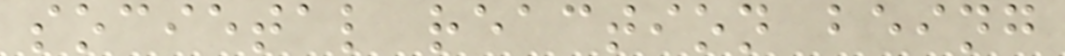societal reaction being
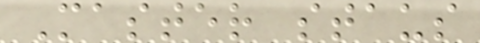Master staus
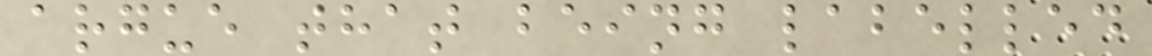argue that being labelled
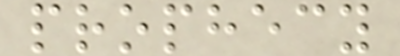prophecy
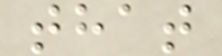that
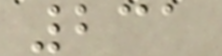231
